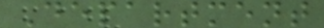Department
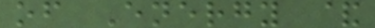of Energy &
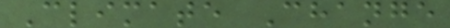Climate Change
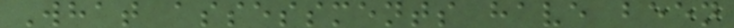What assessments have been
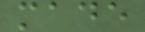made
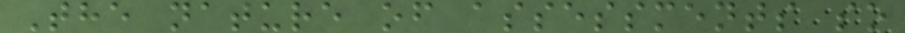The nature of assessments so
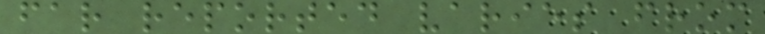far reported varies from
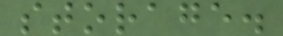storage.
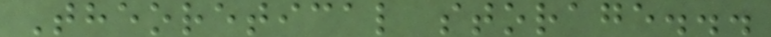Theoretical storage...
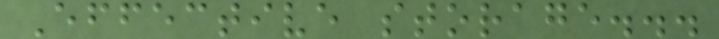Effective storage...
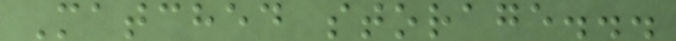Matched storage...
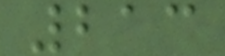213
